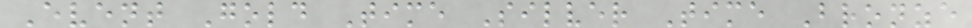Event Gold Time Silver Time Bronze
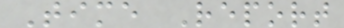Time Report
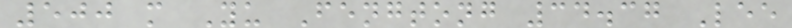500 m Yu Fengtong 34.37 Lee
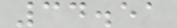34.51
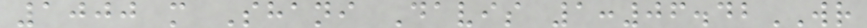1000 m Shani Davis 1:06.42WR
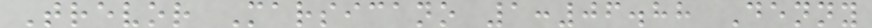Trevor Marsicano 1:06.88 Denny
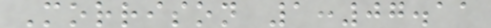Morrison 1:07.11
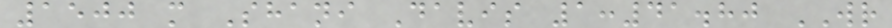1500 m Shani Davis 1:41.80 WR
